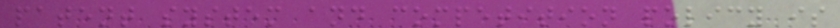patent system and competition policy is
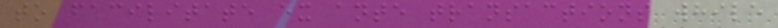to facilitate ex ante transactions while
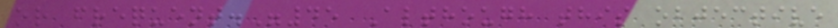or frequent."45 Although this objective
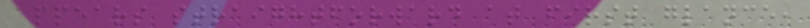appears straightforward at first glance,
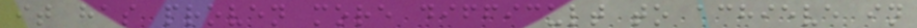it has proven more difficult to achieve in
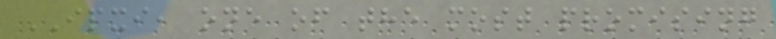IPXI, one of the most promising
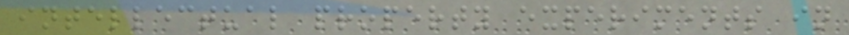intellectual property experiments in
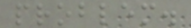problem.
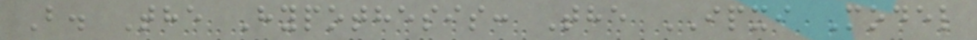B. The Hypothesis: The IPXI Model
